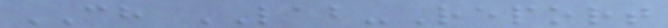CH LAB-Report
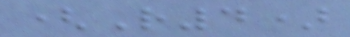(R4)
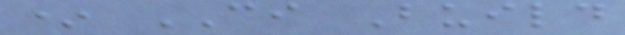* CI Build
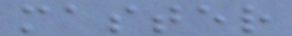master
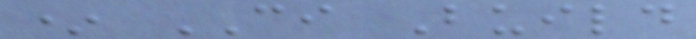* CI Build
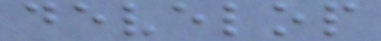develop
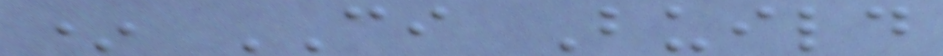* CI Build
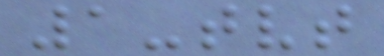1-tvt
